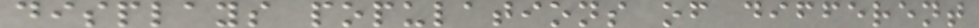displays populations of different
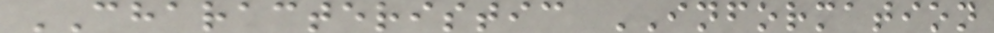CHARACTERISTIC INFORMATION
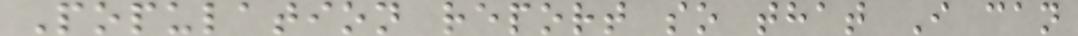Population report so that I can
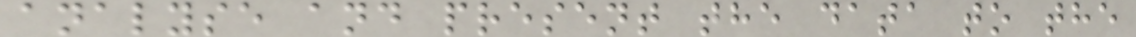analyse and present the data to the
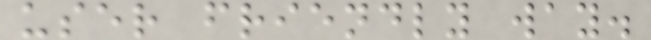user friendly way.
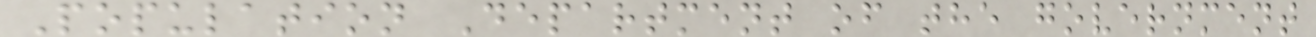Population Department of the government
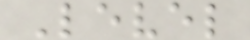Level
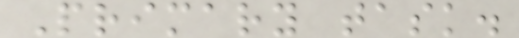Primary task.
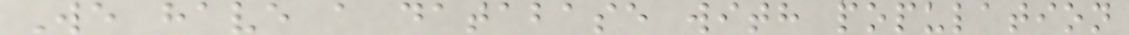We have a database with population
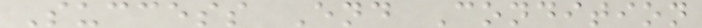Success End Condition
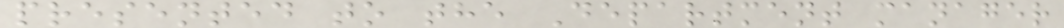presented to the Department manager
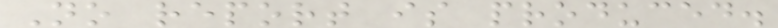No report is produced.
